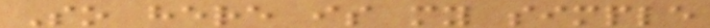So here is my simple
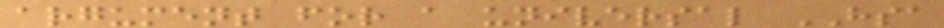argument for a universal HSA
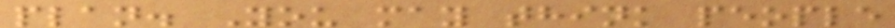plan. You may think people
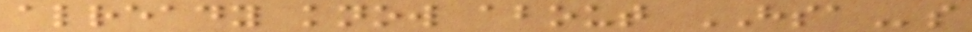already know about HSAs
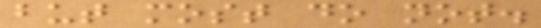but most do not.
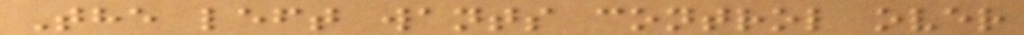The left wants control over
